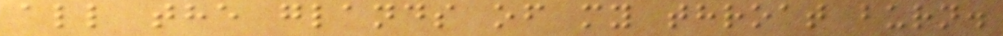all the glands of my throat burn.
